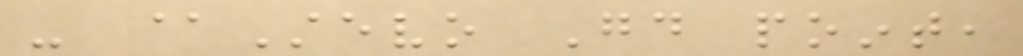- @Stevo Good point,
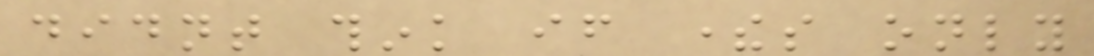didnt think if theres only
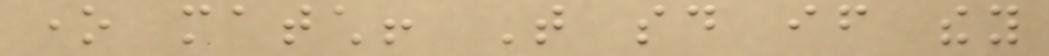one match! That said if they
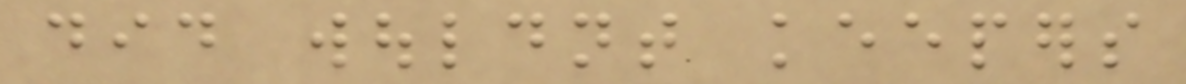did wouldnt keepers
